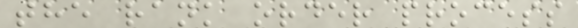the rank order process
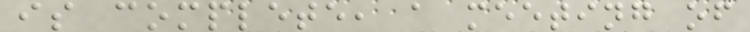is complete, a meeting of
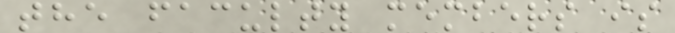the faculty members is
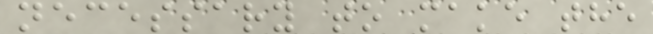necessary to make the
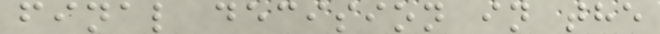final decision in the
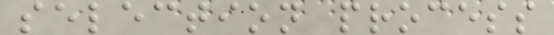selection process
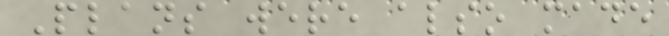Plans were also made
